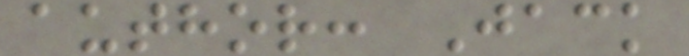author: Jack
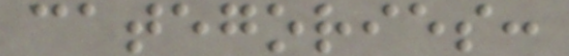categories:
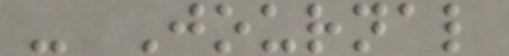- Journal
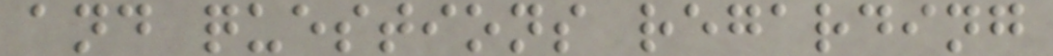and questions regarding
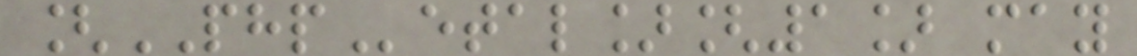[PHPetal][1] may
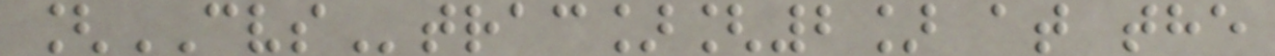[CVStrac][2] at the
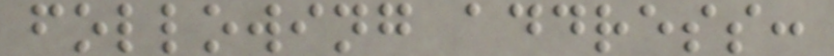following address:
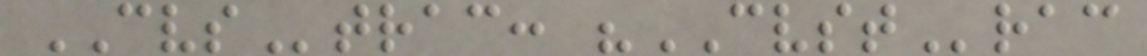CVStrac: "CVSTrac
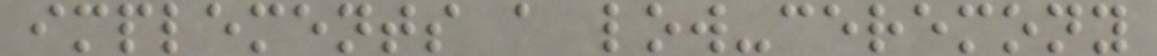implements a low-ceremony
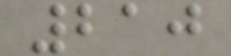210
